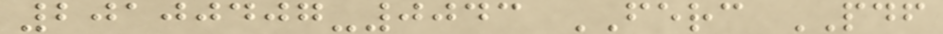20100407-0043 FERC PDF
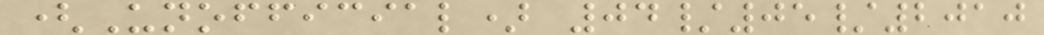(Unofficial) 04/05/2010
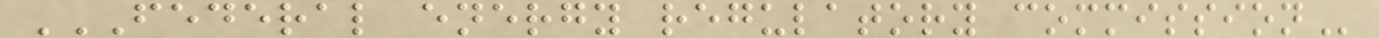FEDERAL ENERGY REGULATORY COMMISSION
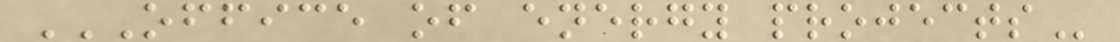OFFICE OF ENERGY PROJECTS
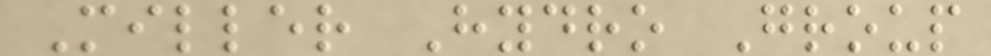Miller Hydro Group
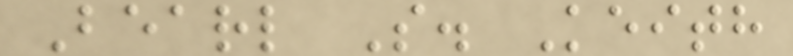Bearl S. Keith
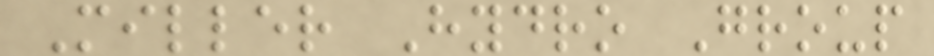Miller Hydro Group
